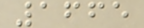1665
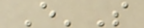E'S
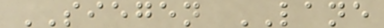SIEGEN LANE
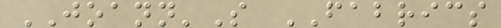JOANN'S FABRICS
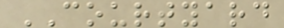COURTYARD
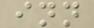inn
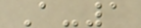A-1
